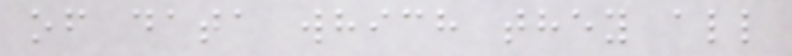of data which they all
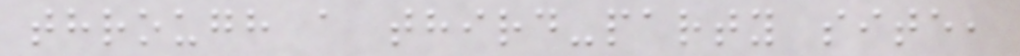through a third-party site,
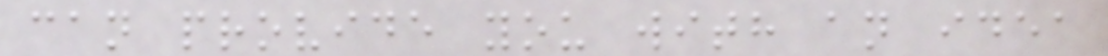can provide you with an idea
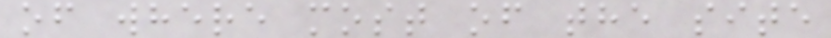of where most of the site
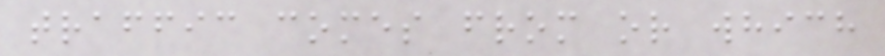traffic comes from or which
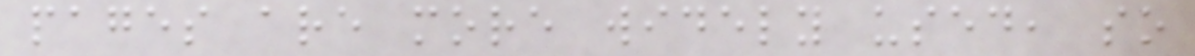pages are more widely used, so
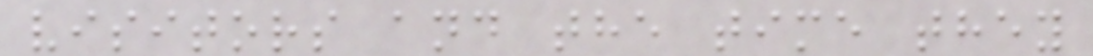visitors and the time they
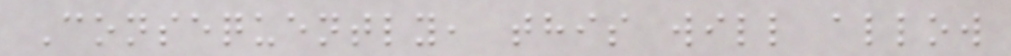Consequently, this will allow
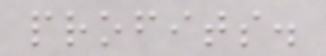profits.
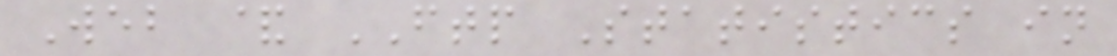Web & FTP Statistics in
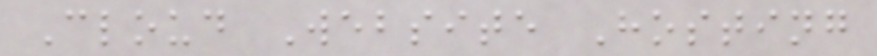Cloud Website Hosting
